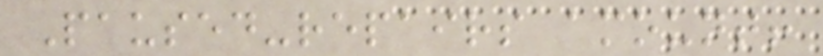Paused-repairs amount!
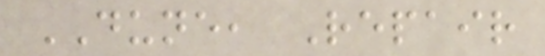DUNE, Repair
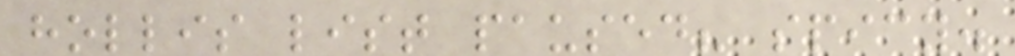hollis list paused? spicy.
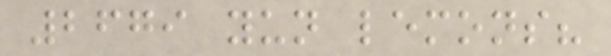2679 yun lemons?
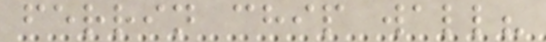ferrin chip wall?
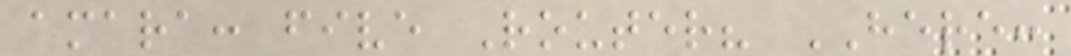amara: five Router? HERE:
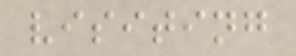visiting
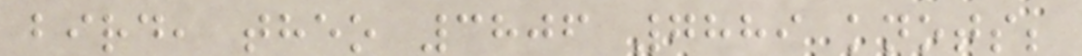bird, theo 3806 7889 knots;
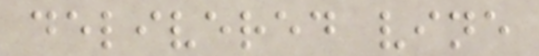delivered vine
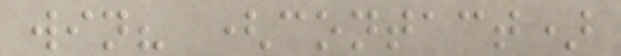win? (contact)
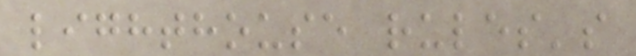lighthouse rules's
